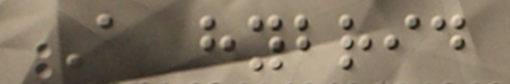A hybrid
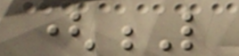(L
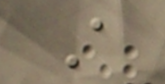A
